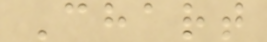Chart
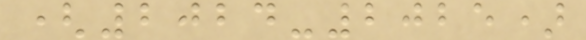(2024-2025)
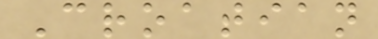Croatian
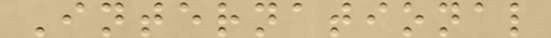International
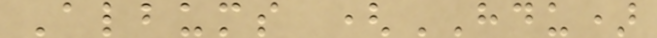Albums (HDU)
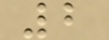2
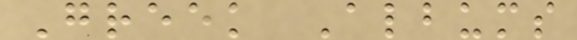Greek Albums
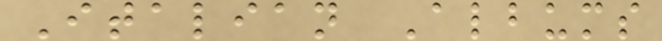Italian Albums
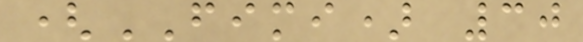(FIMI) 30
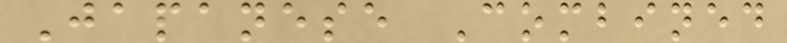Japanese Combined
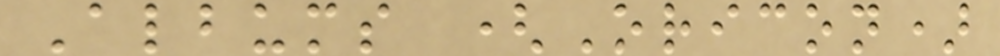Albums (Oricon)
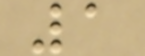1
